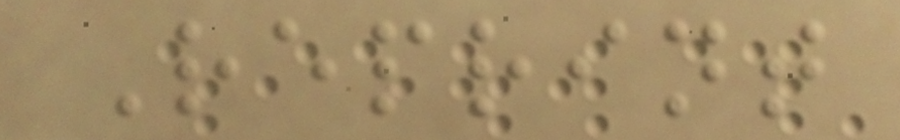Reprint
